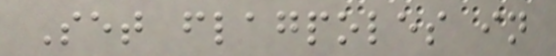Set flagpoles in
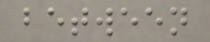between
